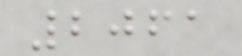2061
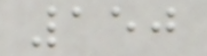150
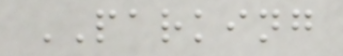PARKING
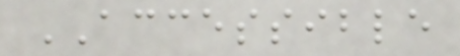ACCESSIBLE
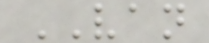VAN
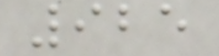925
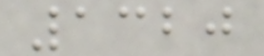1320
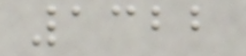1322
